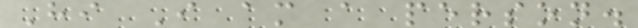Hi I am a person.
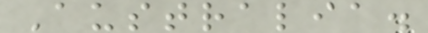Australia.
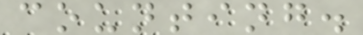counting.
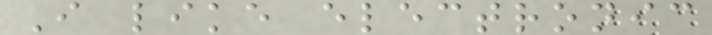I like electronic
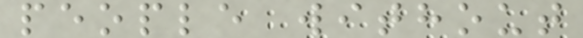people without
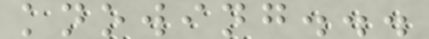knowing...
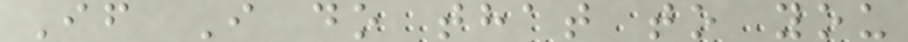If I do that to you
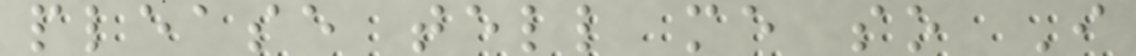please tell me so I
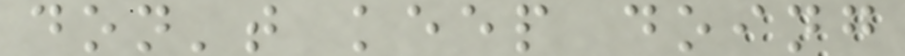don't keep doing
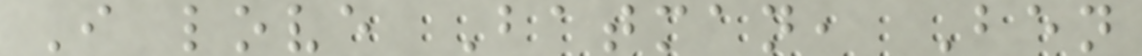I love Batman, Ben
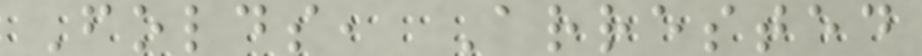Folds, Arrested
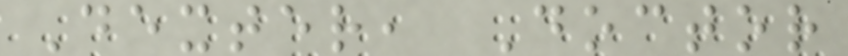Dexter, Doctor
